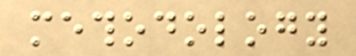methodology
